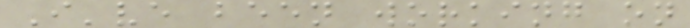I've been working on
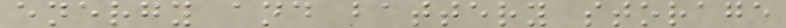energy and battery storage
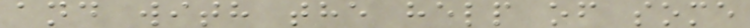and with the help of some
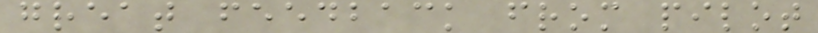great feedback from pilot
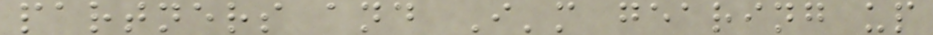partners and I'm gearing up
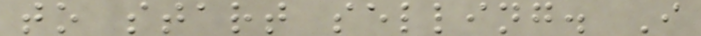to start selling. I
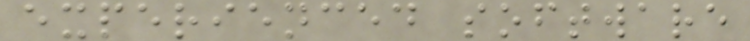experienced software
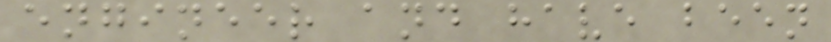engineer and have been
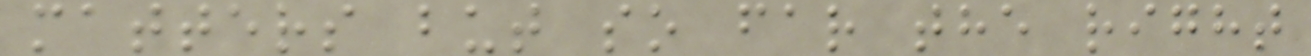matters but so far the right
